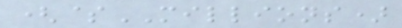($MILLIONS)
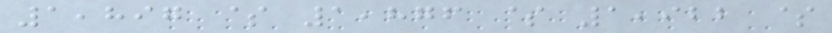1,897 $ 1,876 $ 1,922 $
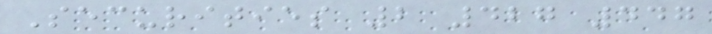Securities 2 427 447
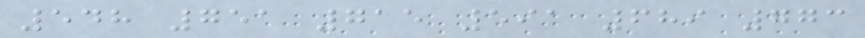548 751 715 591 689 773
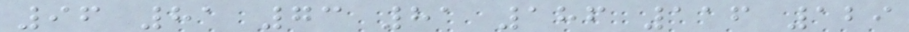96 81 73 81 186 116 129
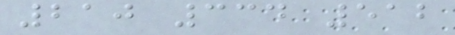210 334 512
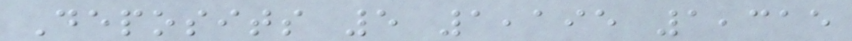Deposits 5 1,195 1,315
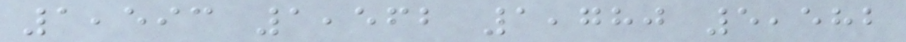1,593 1,562 1,780 5,582
